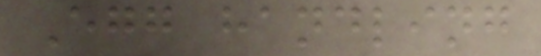Egg handling
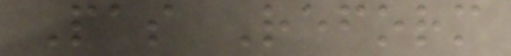Pas Reform
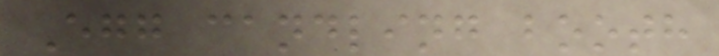Egg candling booth
